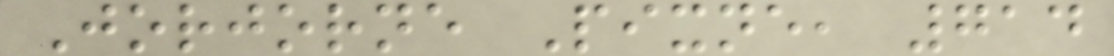Jorjorne Pixne, 714
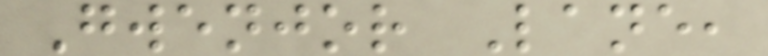Gwenjor Lane,
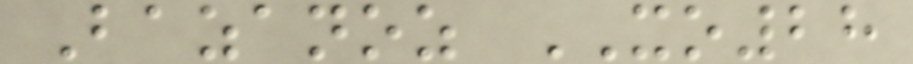Bazanoz XO28
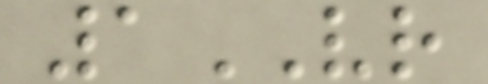1VR
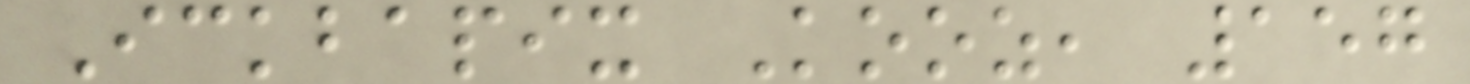Ickbapix Kooz, 157
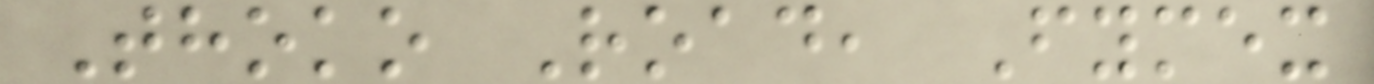Thoko Road, Fymex
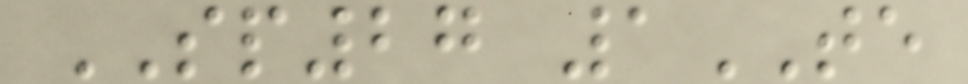SP27 1TE
